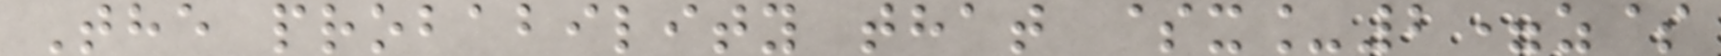The probability that $x_2=z$
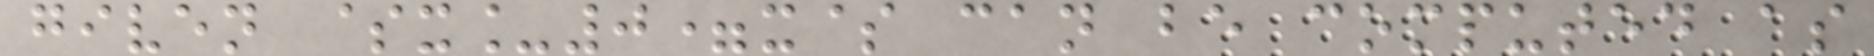given $x_0=x$ can be computed as
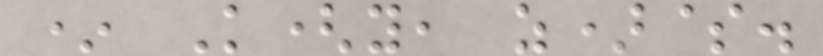* K(y, z)$.
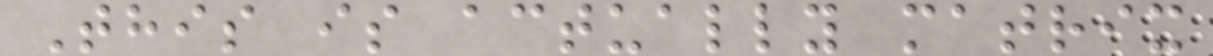This is actually matrix
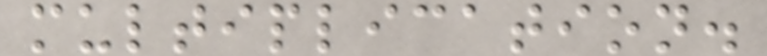multiplication.
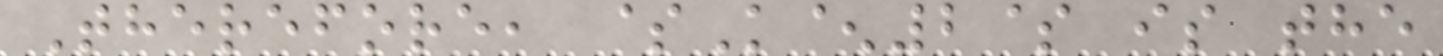Therefore, $K^2$ is the
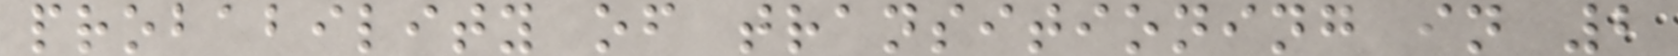probability of transitioning in 2
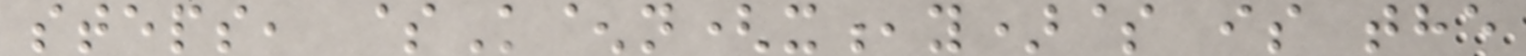steps, $K^n(x,y)$ is the
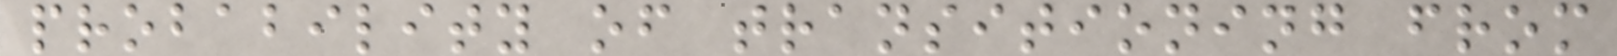probability of transitioning from
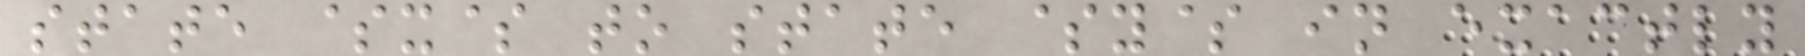state $x$ to state $y$ in exactly
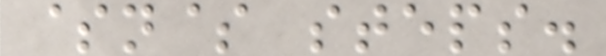$n$ steps.
